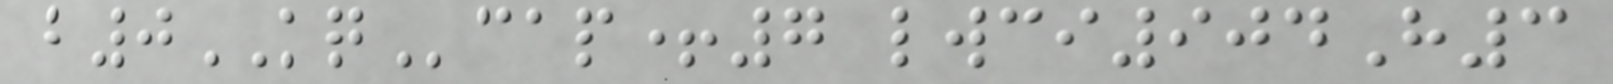b0KQcap+7 lwci904H3
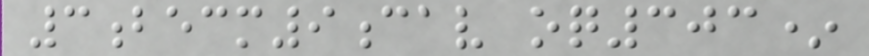3becm9cav oq303*
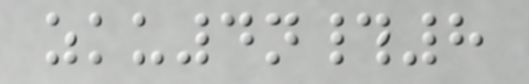zku4n#8
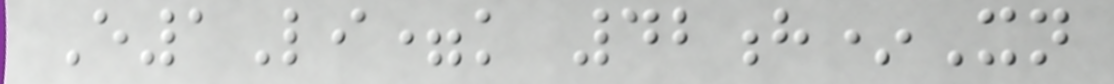E1Li=k 42h*Xn
